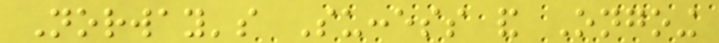Norway's Success and Ongoing
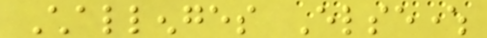Challenges Elsewhere
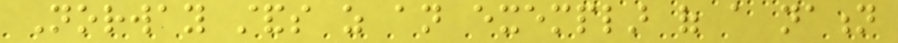Norway stands as an exemplar of a nation
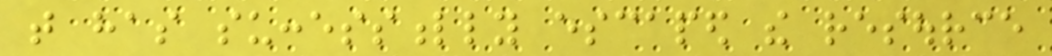that has successfully escaped the resource
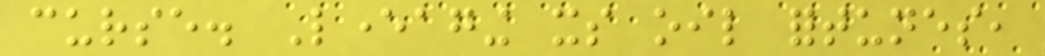curse. Leveraging its oil fortunes,
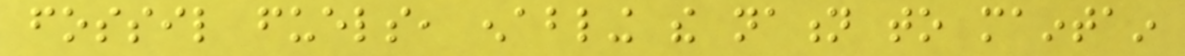fossil fuels, enabling the nation to maintain
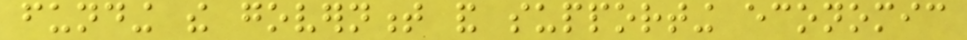funding the government and supporting economic
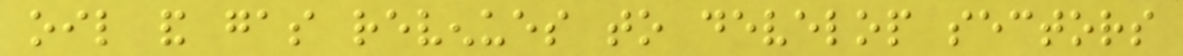oil and gas revenues to develop sectors
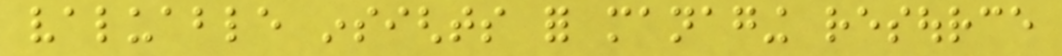valuable insights for managing resource
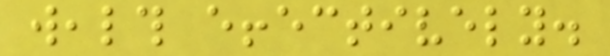wealth effectively.
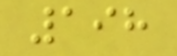198
